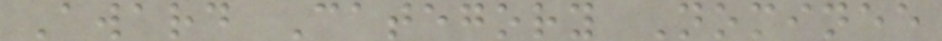Award Category Nominee
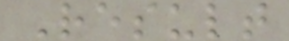Result
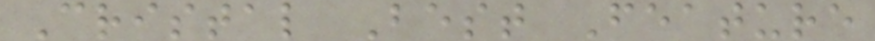Cristal Best Feature
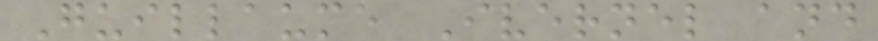Guillaume Ivernel and
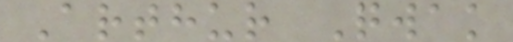Arthur Qwak
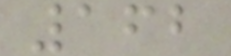162
